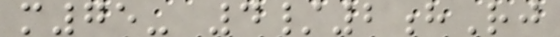m75- 4/2hRj
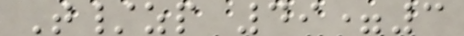T/zp 49=3
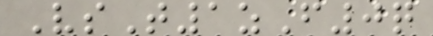VsT1zF0q
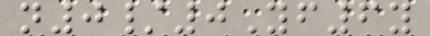n0/0Yf6y
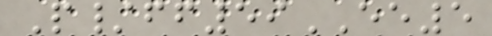P/ff59EE5
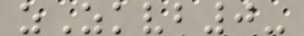zZkvb0-
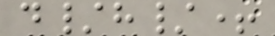d/h/+
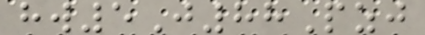hw5J88Pzj
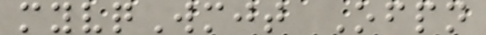myvqWmjt Ofpn
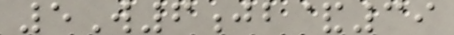5W6jb&39
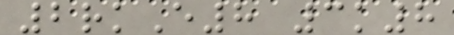2rkE8 3k8
